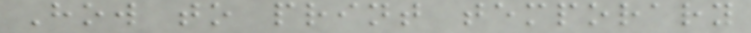How to print temporary
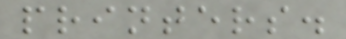printers.
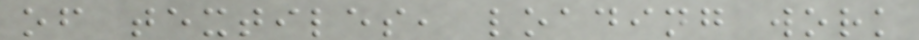of textiles, loading work
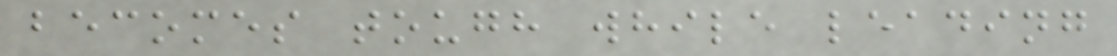becomes tough while leading
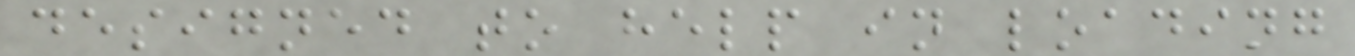designed to help in loading
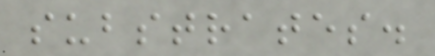substrates.
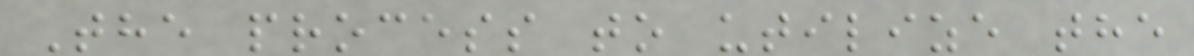The process to utilize the
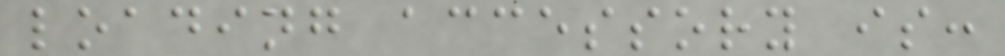loading accessory is:
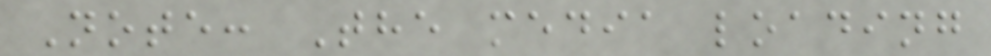Note: The media loading
